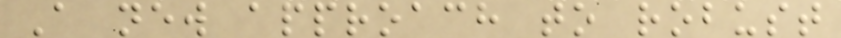A new approach to robust
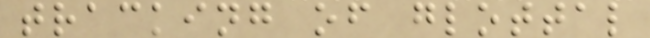tracking of glottal
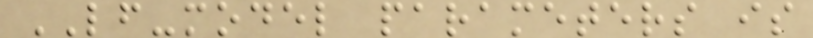LF-model parameters is
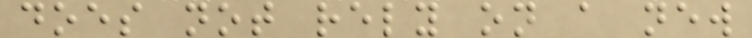does not rely on a new
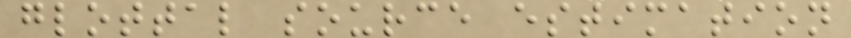glottal source estimation
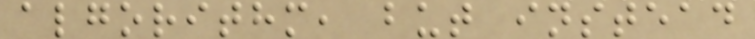algorithm, but instead
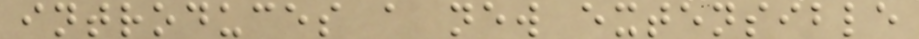introduces a new extensible
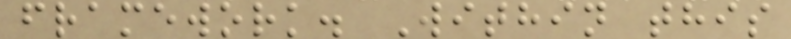framework. Within this
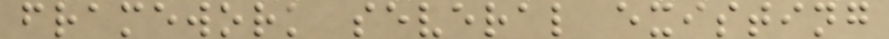framework several existing
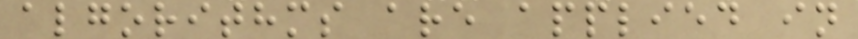algorithms are applied in
